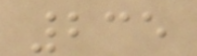235
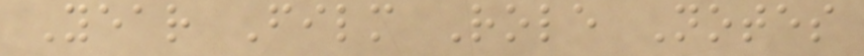Year Film Role Notes
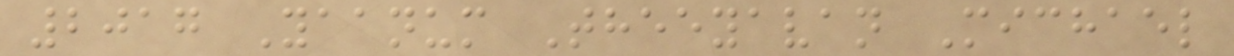2017 Yaanum Theeyavan Michael
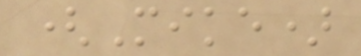(Mike)
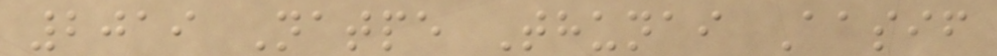2019 Natpe Thunai Aasif
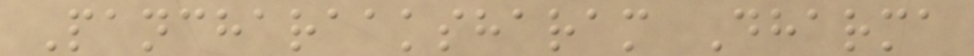Pancharaaksharam Dharma
